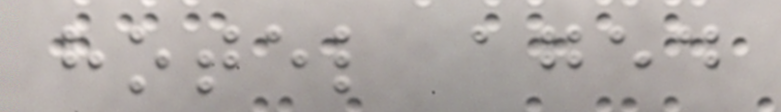hotel aged
